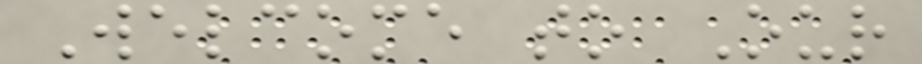Welcome to Our
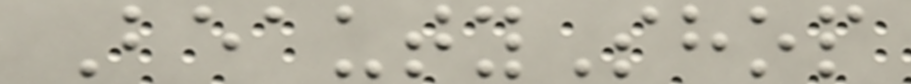BeautyShop
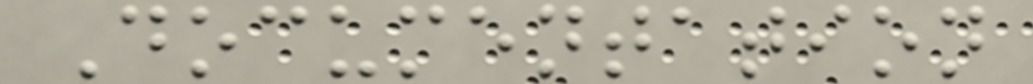Documentation
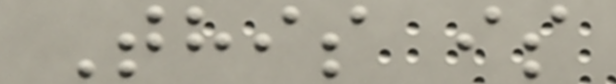This is
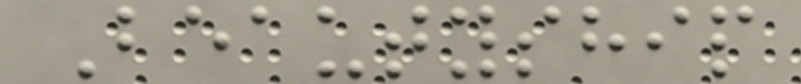Beautyship
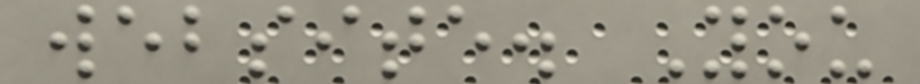website. You
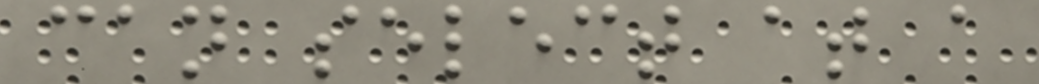can select at a
